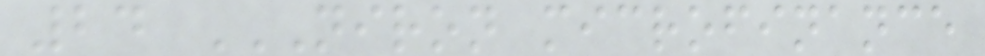24 NIRON MICROFINANCE
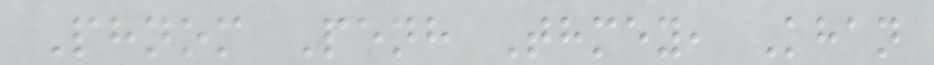Phnom Penh Thmey, Khan
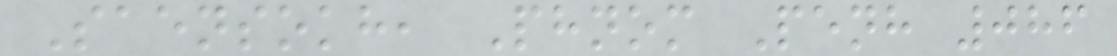Saensokh, Phnom Penh 086
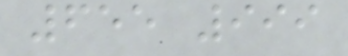655 999
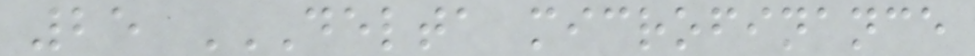25 DELTA MICROFINANCE
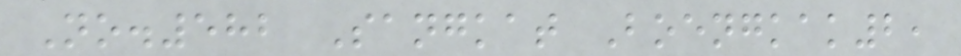No.582 Sangkat Boengkak2,
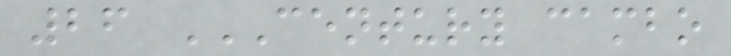26 CENTURY CAMBO
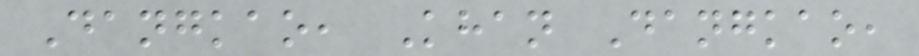Dangkao, Khan Dangkao,
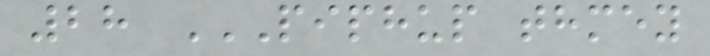28 PIPHUP THMEY
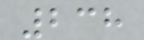238
